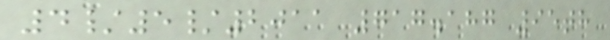4/5/2011 717.187 95th
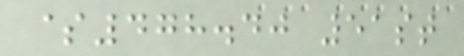$478.40 51st
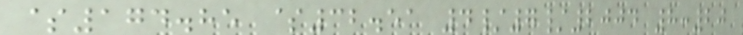$174.85 $32.51 4/7/2004 8:20
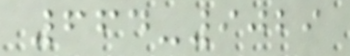664-9029
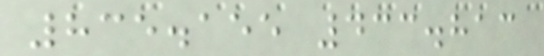835.155 433.813
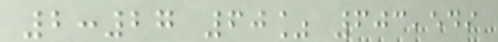2:27 60% 603,549
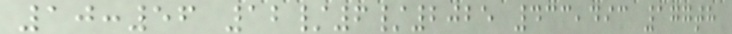10:56 12/6/2025 433,493 177th
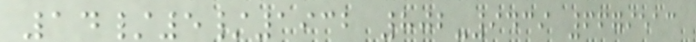14/5/1932 802-9439 6679513
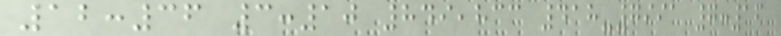12:36 3:10 849,833 418-7991 7:16
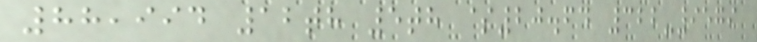88,994 12th 5th $20.64 322-9579
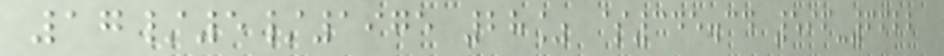17/5/1975 28% $345.34 596-6622
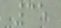35
